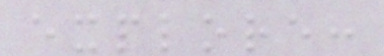explore:
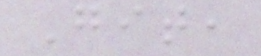Git,
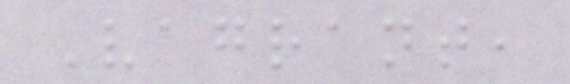Vagrant,
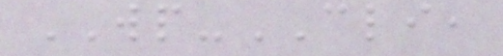WP-CLI,
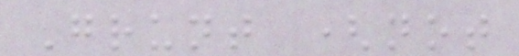Grunt (not
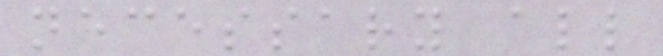necessary all
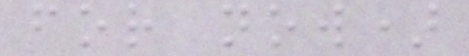for now)
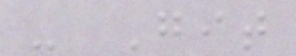- Git
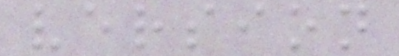version
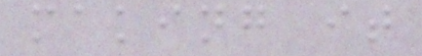making it
